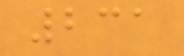231
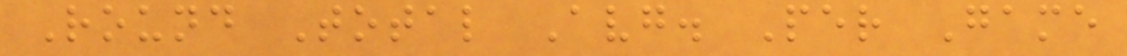Round Total Avg. Per Game
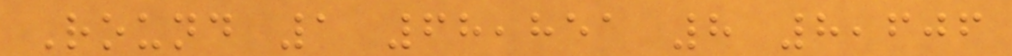Round 1 68,851 8 8,606
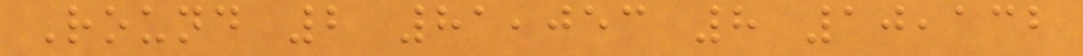Round 2 81,053 8 10,132
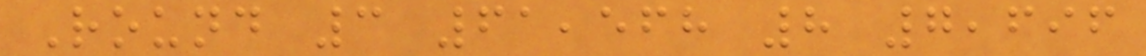Round 3 61,568 8 7,696
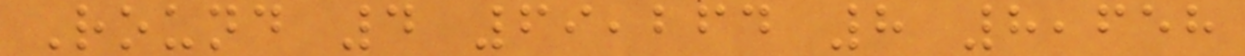Round 4 69,264 8 8,658
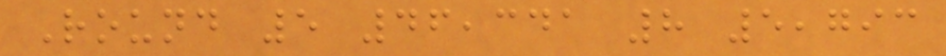Round 5 46,341 8 5,793
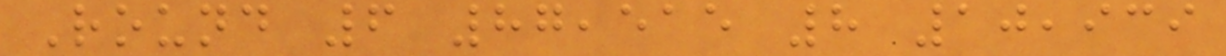Round 6 87,515 8 10,939
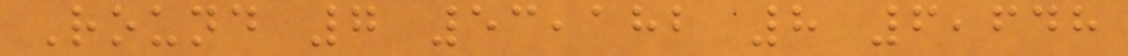Round 7 53,182 8 6,648
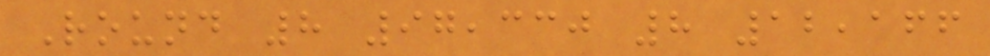Round 8 97,330 8 12,166
